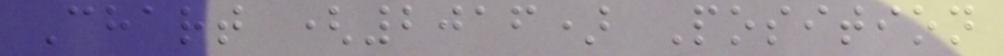Chart (2016) Position
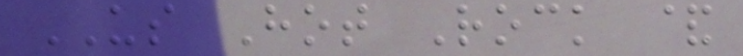US Hot Rock &
